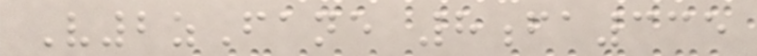V2zFane 8fa335
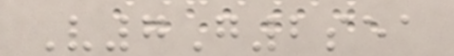V7G2sea
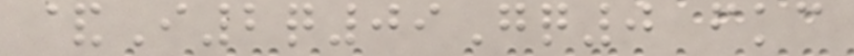&I2q09Gq0 fkc
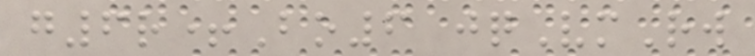g6r+Bo6 jqVmRw
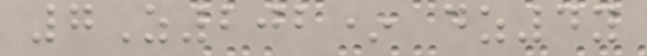7Z202* dz4y
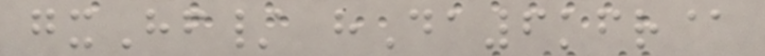gxHf/ hDa6kfr@
